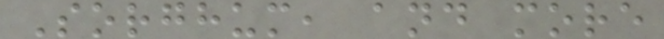Sorghum, and more
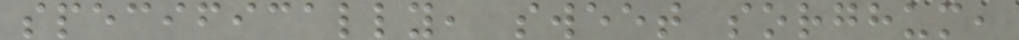specifically, sweet sorghum,
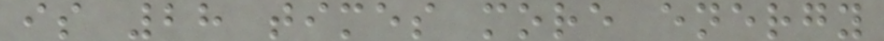is 28 times more energy
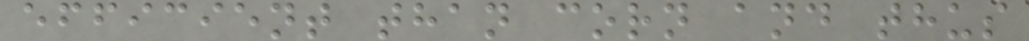efficient than corn and thus
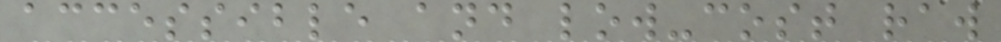accessible and low-cost raw
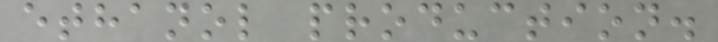ethanol production.
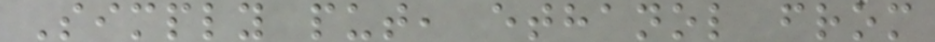Simply put, ethanol from
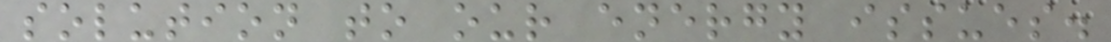solution to our energy issues.
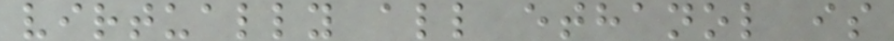virtually all ethanol is
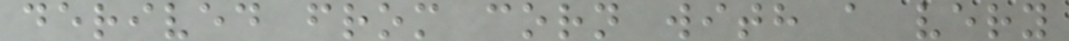derived from corn with a very
